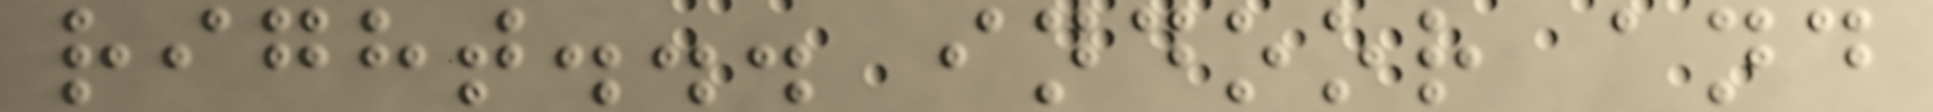right... indoor and
